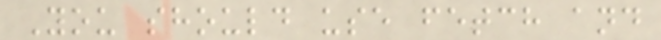You should use fetch and
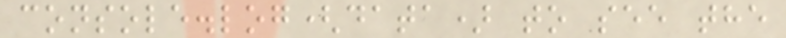console.log(data) to see the
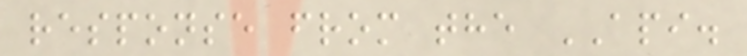response from the API.
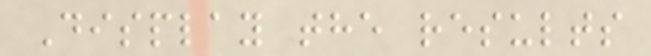Display the results
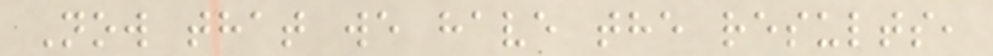Now that we have the results,
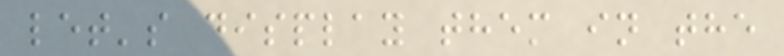let's display them in the
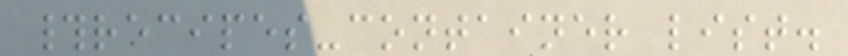#recipes-container list.
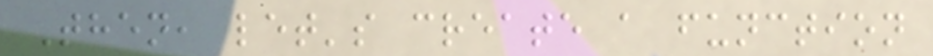Then, let's create a function
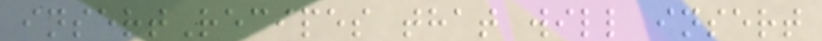insertRecipes that will insert
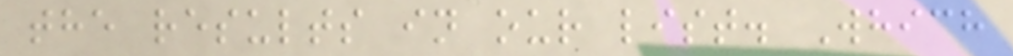the results in our list. Which
